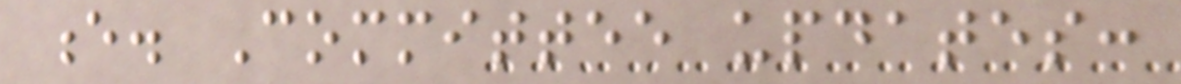e. Committee updates:
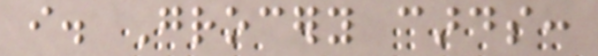i. Grocery cards:
